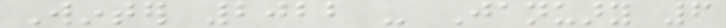Winter 2022 - January 6
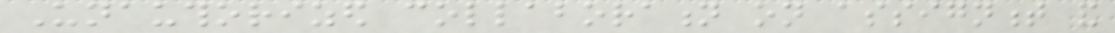Unauthorized collaboration on assignment and
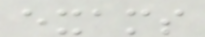exams
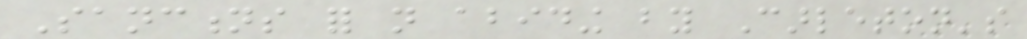Sanctions for not abiding by Carleton's
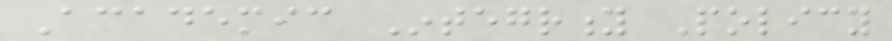Academic Integrity Policy
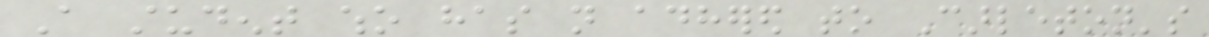A student who has not adhered to Carleton's
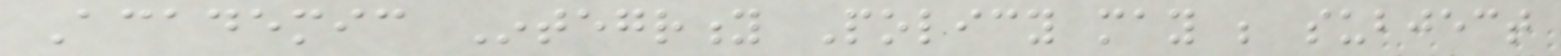Academic Integrity Policy may be subject
